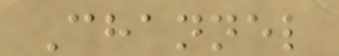Channel
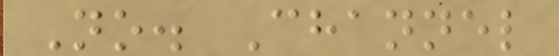No. Channel
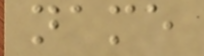name
